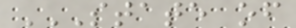STATE OF
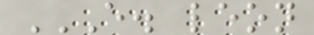E. LEON
